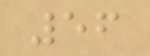56
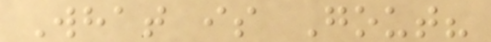What is Gout?
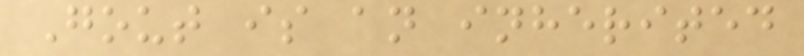Gout is an inherited
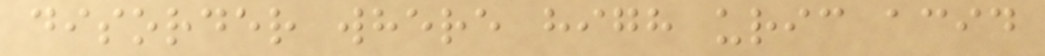disorder where high uric acid
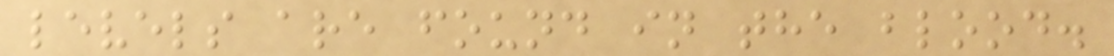levels are found in the blood.
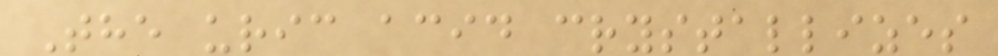The uric acid crystallizes
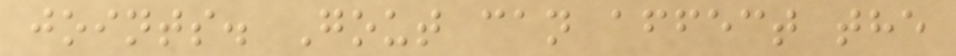joints. Gout can affect the
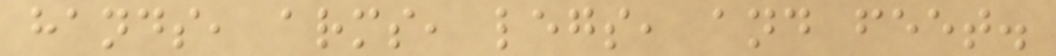hands, arms, legs, and feet.
